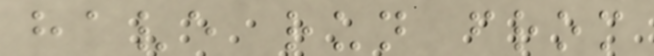have run from
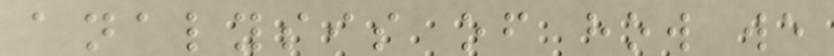analysis of how we
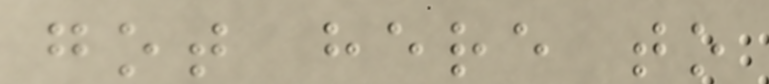got here to
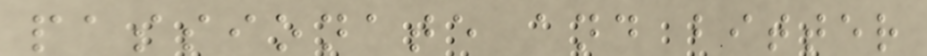passionate and bitter
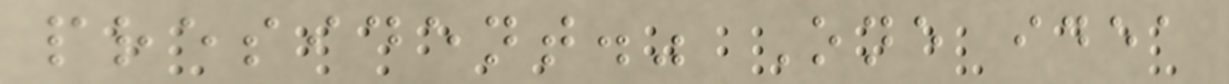president." One idea
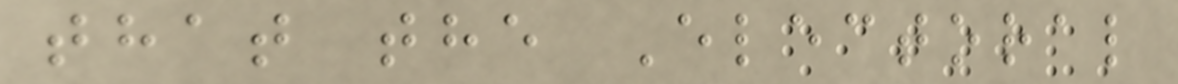that the Electoral
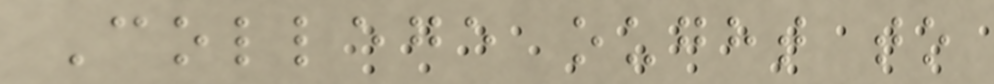College ought to
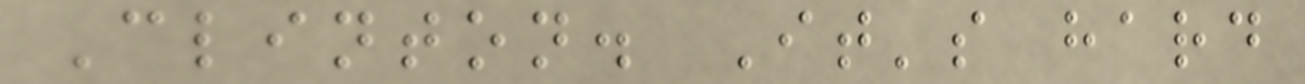Clinton. It's hard
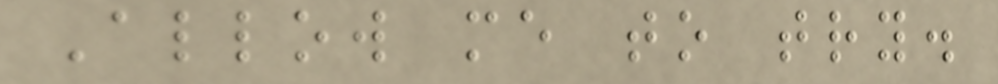Allow me to try.
